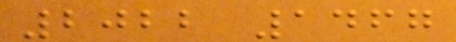2022 1467
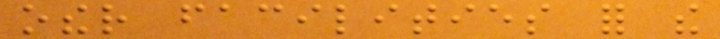other facilities for the
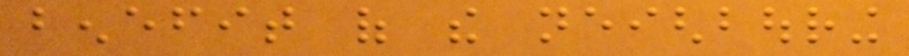benefit of the neighbouring
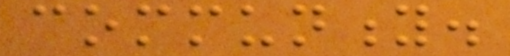community.
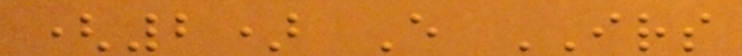(2) Every IRS
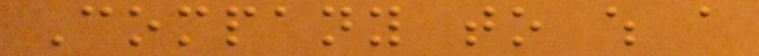Company to which a
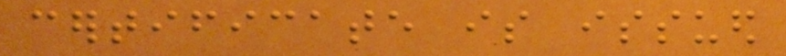certificate is issued
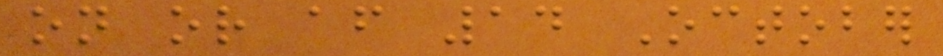on or after 14 October
